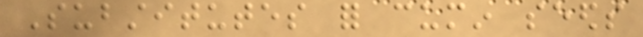Substitutes for cumin seeds
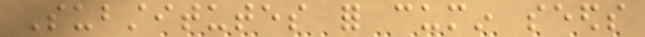Substitutes for cumin seeds
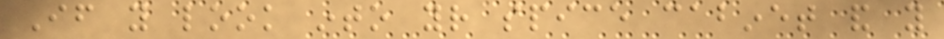If you look into your spice cabinet and you
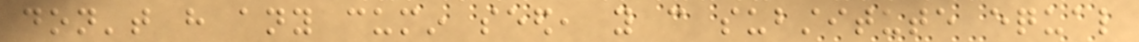don't have any cumin seed, you can substitute equal
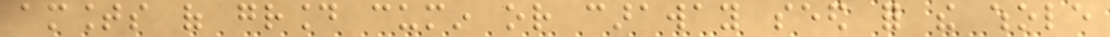amounts of ground cumin or caraway seed for the whole
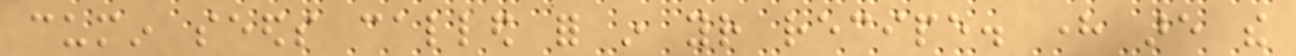cumin seeds called for in your recipe. here are the
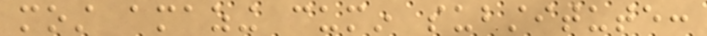most amazing cumin substitute:
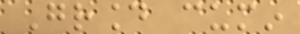Ground cumin
